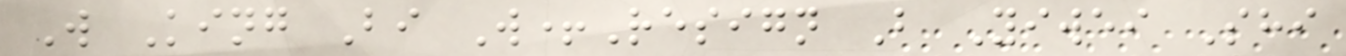W King Bi W+Resign B Yiwei Shi
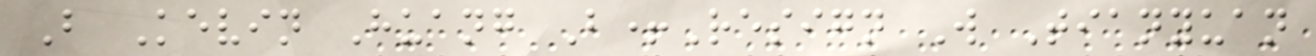B Kevin Huang B+Resign W Tianyuan
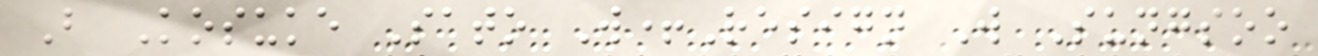B Kosuke Sato W+Resign W Sungsoo
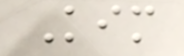Kim
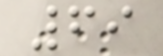69
